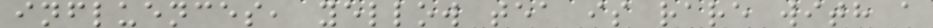influences, yellow tea is rare with a
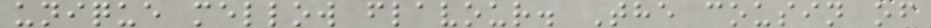unique mellow flavour. The cousin of
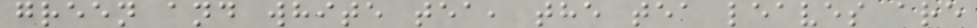green and white tea, the tea leaves are
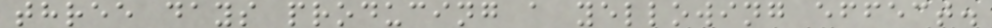three days producing a yellowing effect.
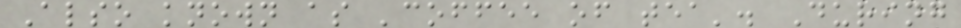Also known as 'coffee of tea'. During
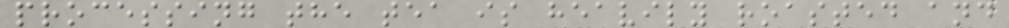processing the tea is heavily roasted and
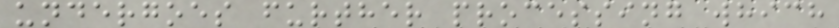undergoes further processing which
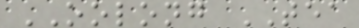OOLONG TEA
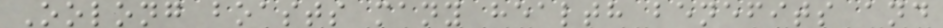Oolong boasts many health benefits and
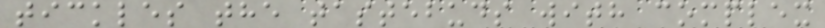tickles the tastebuds with complex
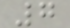7
